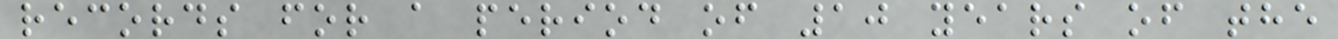records for a period of 10 years of the
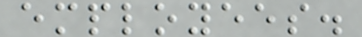employees.
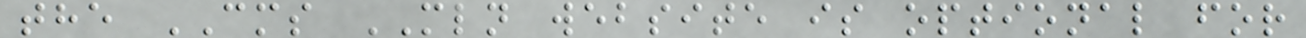the CMS MLN website is optional for
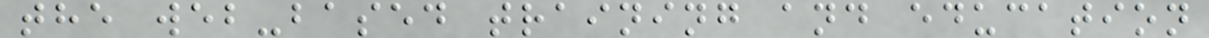the web-based training and education
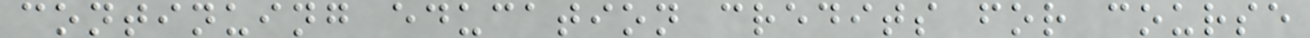continuing education credits for course
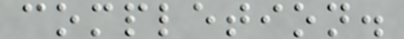completion.
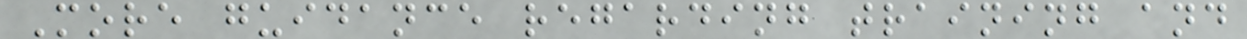More guidance regarding training and
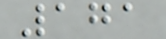171
